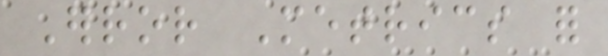Error Metrics for
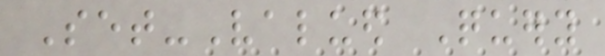Set-Valued Query
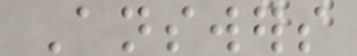Answers
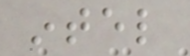intel
